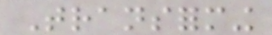Transforming
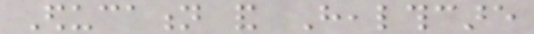Education and Healthcare
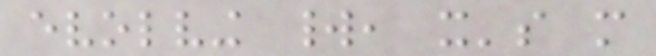evolving world, it's more
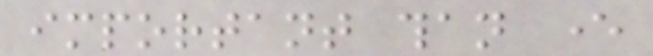important than ever
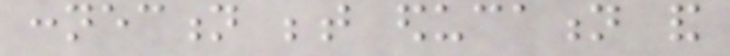connection between education and
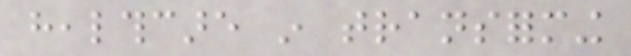healthcare in transforming
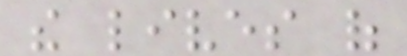the lives of
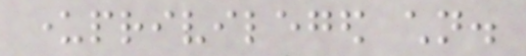underprivileged children.
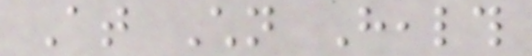At Children Health
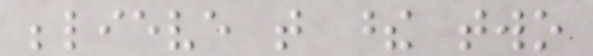believe that these two
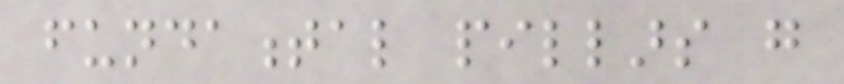fundamental pillars go
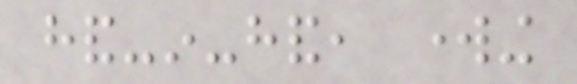hand-in-hand, working
